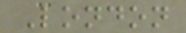London
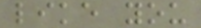like you
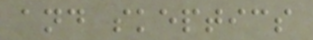and skeptics
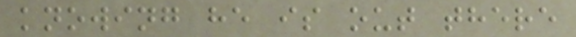knowing he is out there
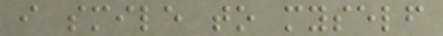i smile to myself
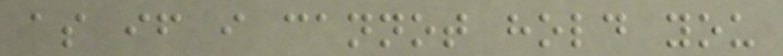as if i cannot hold you
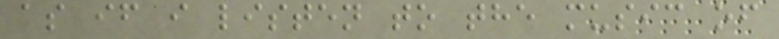as if i listen to the music of
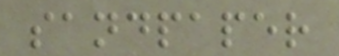sandpaper
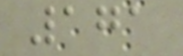171
